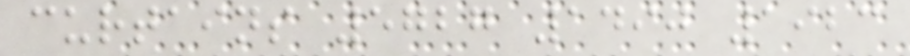curtains 5727 1490 1923
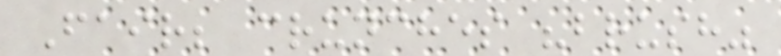Fair; crunches "brush"
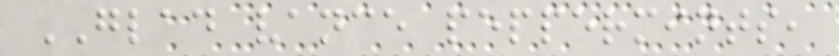GLAD vance peppermints,
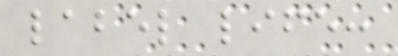label life:
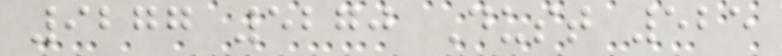9277 5270 Dust 525
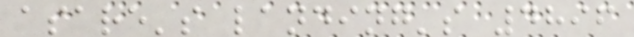asare's landing's 4896
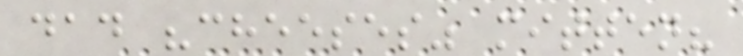dad "cheeses" mitten?
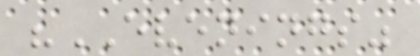"EVENINGS"
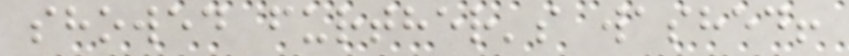showed further's washed!
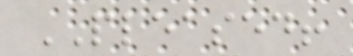PLEASED!
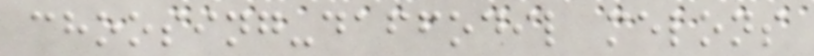choosing-daffodil melons
